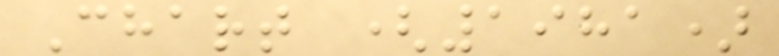Chart (1981)
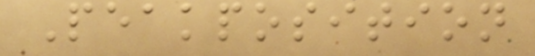Peakposition
